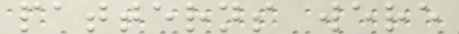patterns were
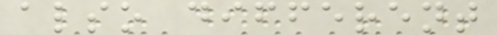also different
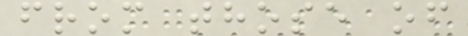from those of
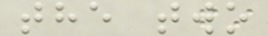the two
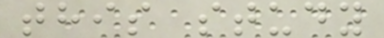this study
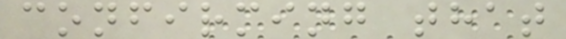confirming that
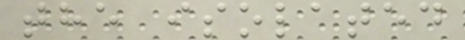the isolated
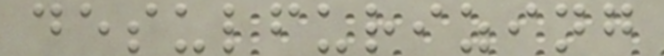desulfurizing
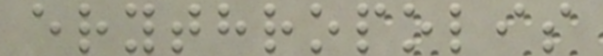erythropolis
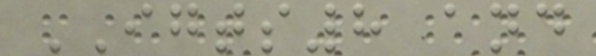IGTS8 and
